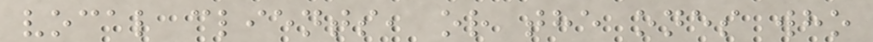vocal clients, or the ones who
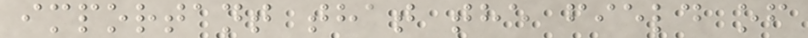important that the field of
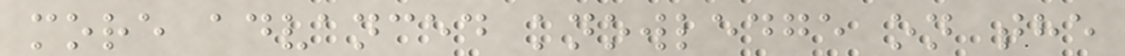more advanced knowledge on the
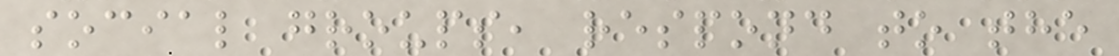social groups, respond to the
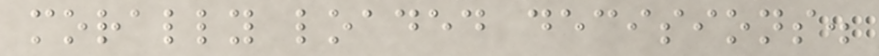morally loaded decisions.
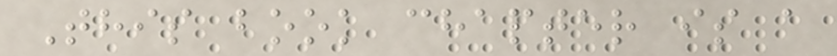This book chapter is a
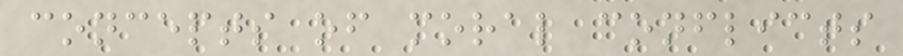concepts of moral conflicts
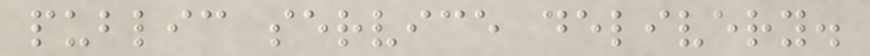public service delivery.
